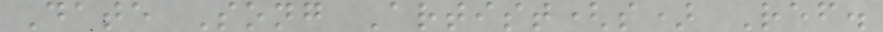Date Song Artist(s) Ref.
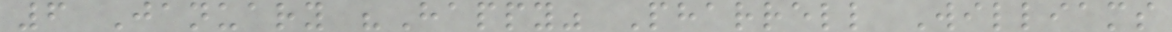6 January "Happy" Pharrell Williams
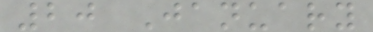20 January
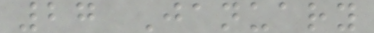27 January
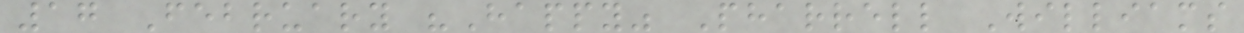17 February "Happy" Pharrell Williams
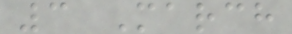3 March
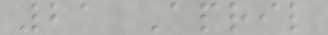21 April
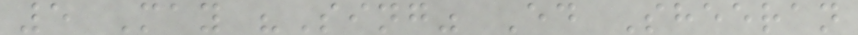5 May "Sing" Ed Sheeran
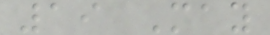19 May
